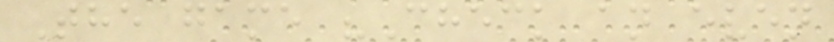The game "Check an even
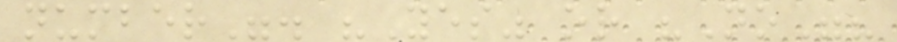number". "Yes" or "No"?
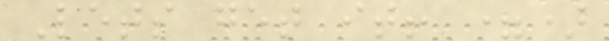Lets get it! =)
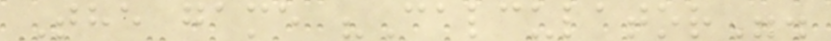The game "Calculator".
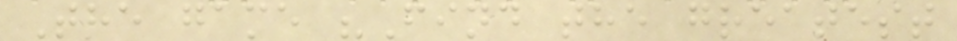The game "Find the greatest
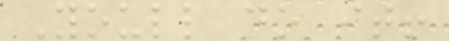Youll do it!
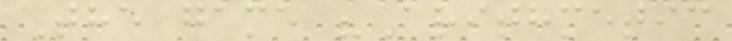The game "Arithmetic
